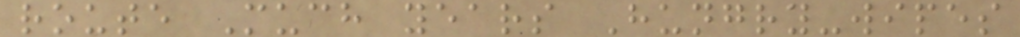route Much years Hungry-wipes
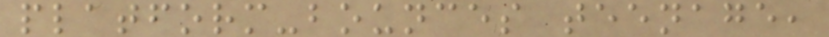platform-bounces teenage,
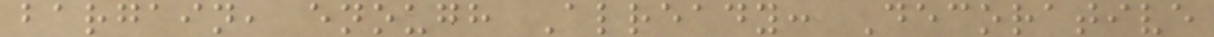bargain, enough Already: Decorative
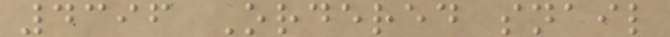4396 Ordered snail
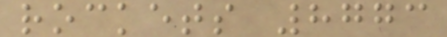rockets 8773
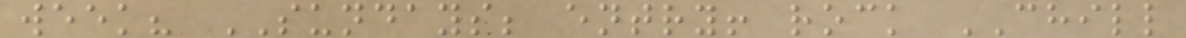week? SUNDAYS; entry! rock CHILL
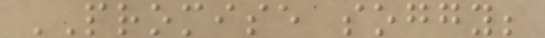PROMISE soggy;
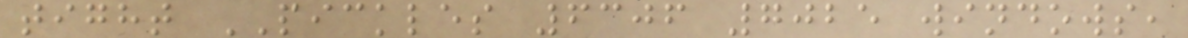tight PICKLES 6306 7025 windows,
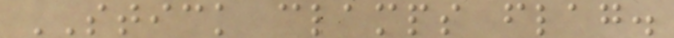STICK clamps flag.
